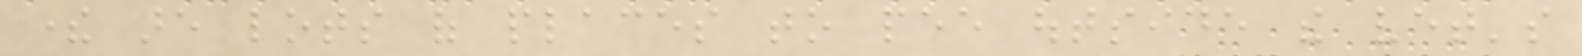there are lots of places to pee outside the vet's
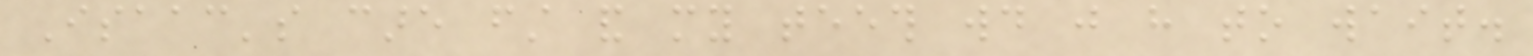Isaac's care first and my teeth would just have to wait.
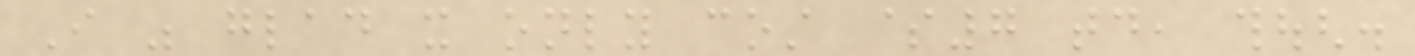I was glad it only cost $7 today, though.
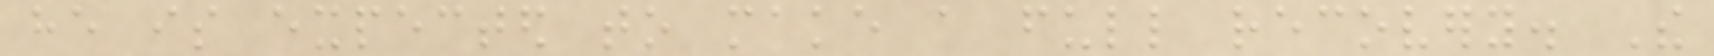he is expected to make a full recovery. The
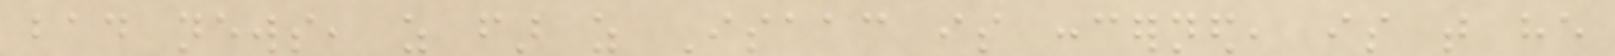bad news, as far as Isaac is concerned, is that he
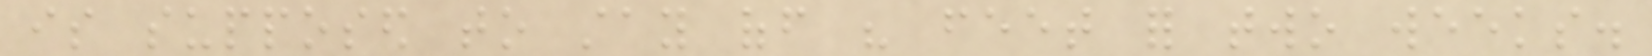is supposed to stay off his feet for two weeks.
